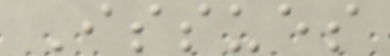Issues
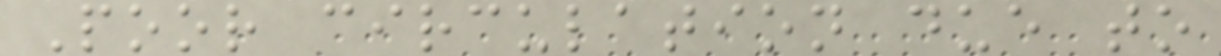Poor circulation due to
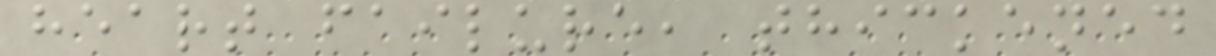heart failure, thickened
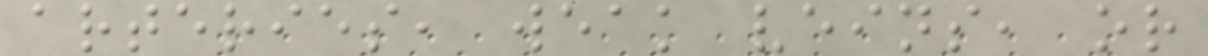arteries, weak veins, or
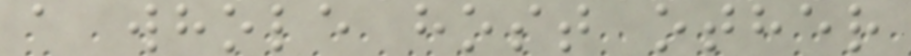a whole host other
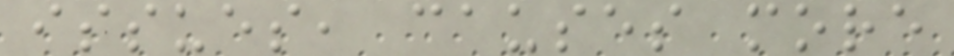issues, causes more
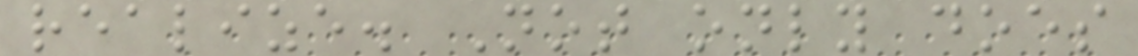realize. Not only does
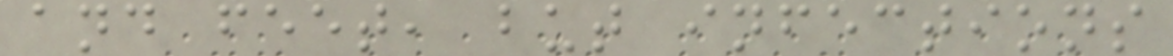and feet, but infections
